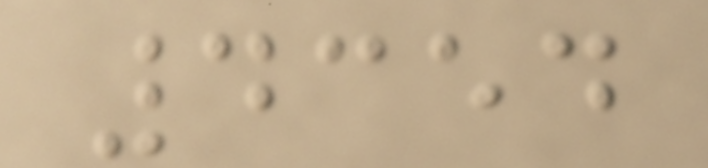4354
